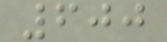600
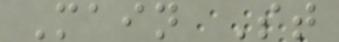Main St
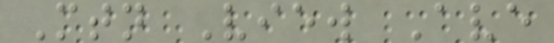Mtn View Ave
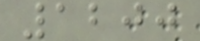1200
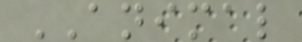ANIMAL
